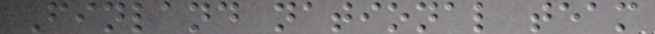Finland national team
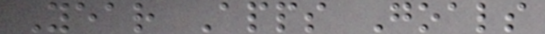Year Apps Goals
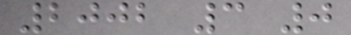2002 3 0
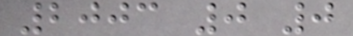2003 0 0
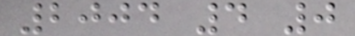2004 4 0
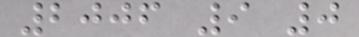2006 9 0
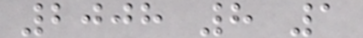2008 8 1
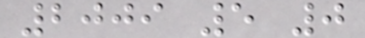2009 5 0
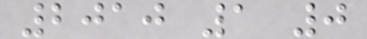2010 1 0
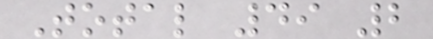Total 49 2
